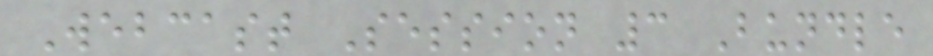Webcast Session 3 Bundle
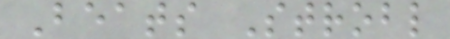Beats Strobl
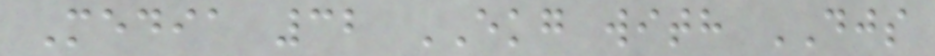Media 32 EKG with DJS
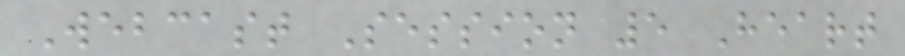Webcast Session 5 Heart
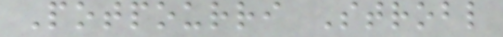Potpourri Strobl
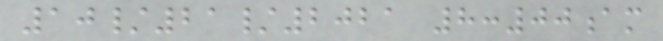10/21/2021 8:00am
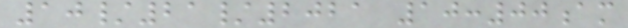10/21/2021 10:00am
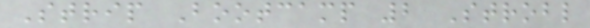Strip Bootcamp 2 Strobl
